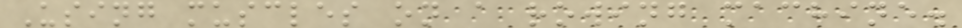Using muscles on a rowing machine.
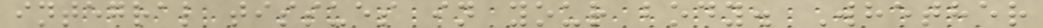integral tissues in your body. Whether
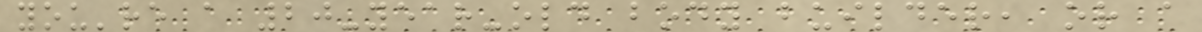you're a 20-year-old body builder, or a
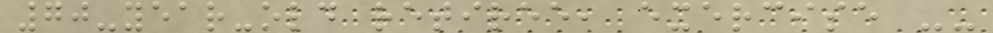70-year-old retiree, exercise --
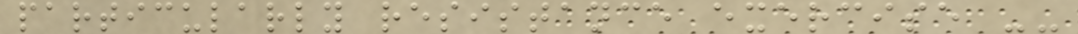particularly resistance exercise --
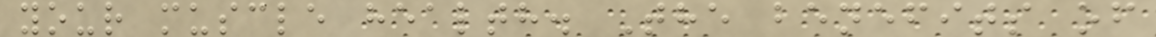your muscle health. The benefits of
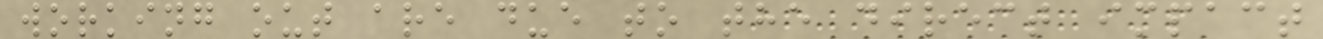working out are due to the direct impact
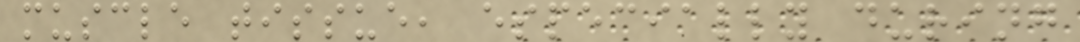muscle tissue, especially during
